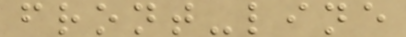front-line
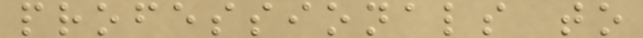professionals to
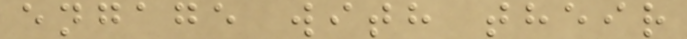engage with their
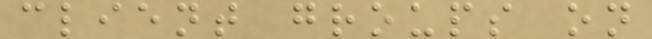client groups on
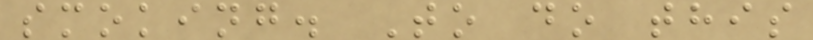smoking. To do this
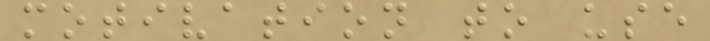motivation to use
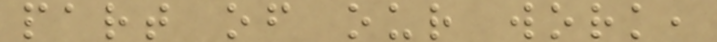part of our work,
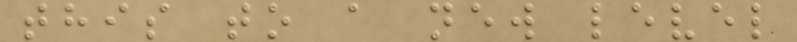this to a new level
